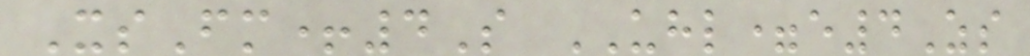XsFm+4S UHL=e4Zs
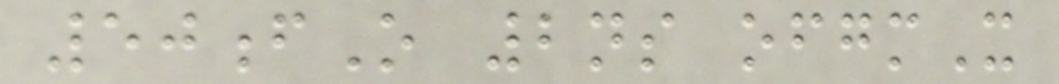50fO 2ns ofgmX
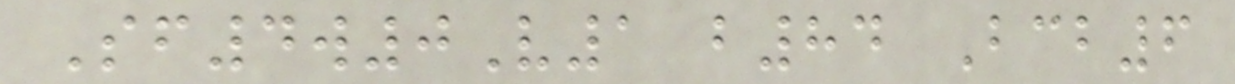Sf4w0V1 b84 Bcb6
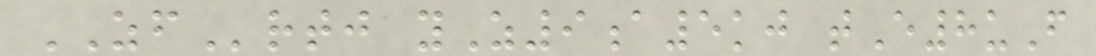ZFrtj yZ9a5kj tE8uF
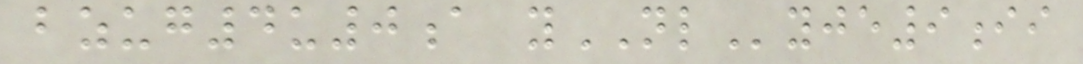bzug4u0a yNLyje9ii
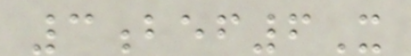3bef6X
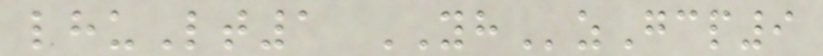lhuLt1 YHzGcp9
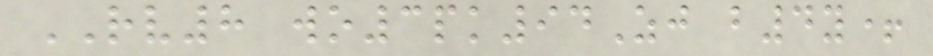RV8 wo3pk94Zj b4y+
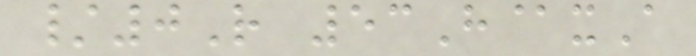/0R 53H@xA
